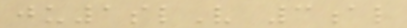ju1slV 3al
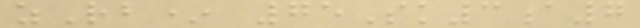zRb* 75Sk3a7
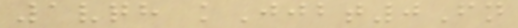1vqh kJjbt0Fn
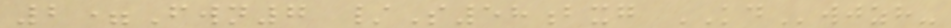2=Fwn7 /S58bxg KDwjzh-
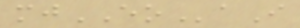mjEOaI
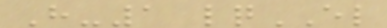H-1 lqEL
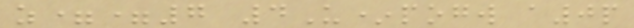z==7 4U*pogw a0p
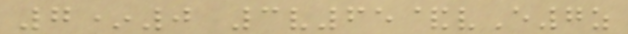7*0 3v65&vE7z
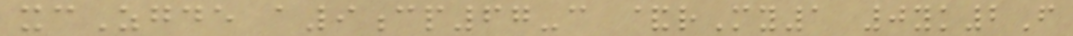xcZgde a9cp67-c &rMy1 0yk2F
